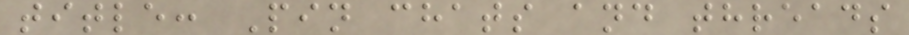title: Pin chats and threads
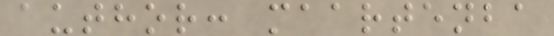author: maartenba
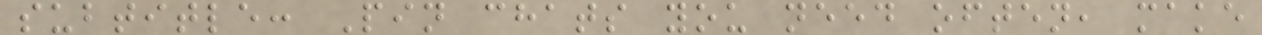subtitle: Pin chats you need often, make
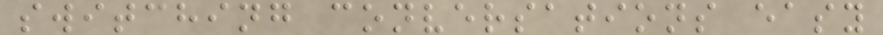switching conversations easy
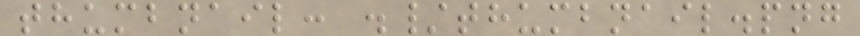thumbnail: ./thumbnail.png
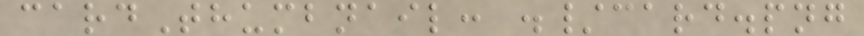cardThumbnail: ./card.png
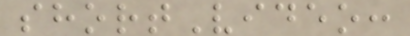shortVideo:
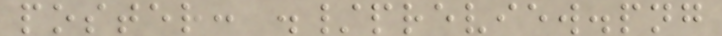poster: ./preview.png
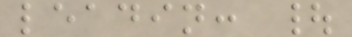leadin: |
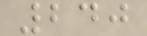240
